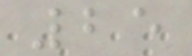25
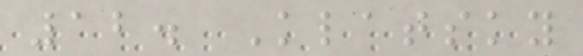12. Klatsky
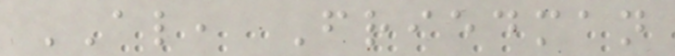AL, Friedman
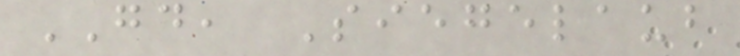GD, Siegelaub
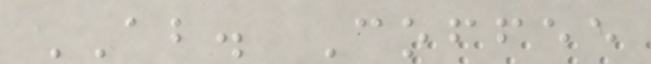AB. Coffee
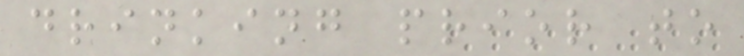drinking prior to
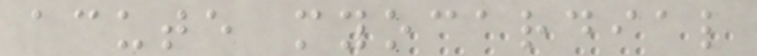acute myocardial
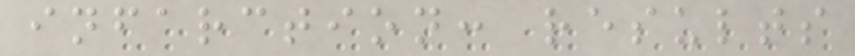infarction: results
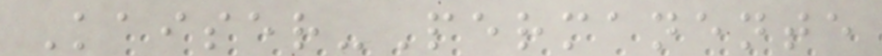Kaiser-Permanente
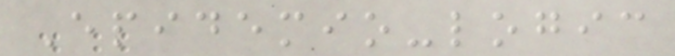Epidemio-logic
